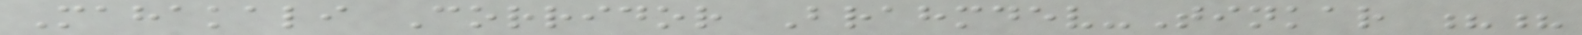Mahakali Corridor Brahmdev-Tinkar ??
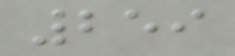259
